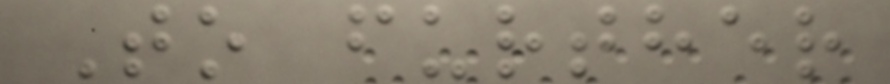To further
